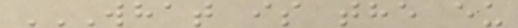WHAT IS THE EU
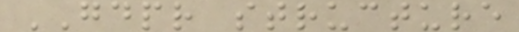GDPR structure
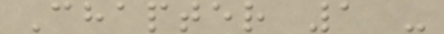Chapter 1 -
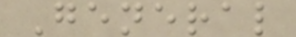General
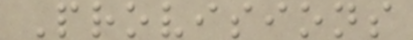Provisions
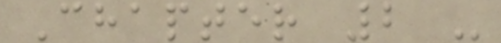Chapter 2 -
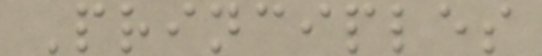Principles
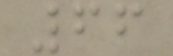66
